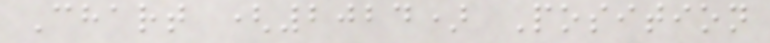Chart (2024) Position
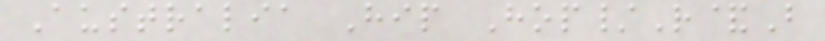Australia Hip Hop/R&B
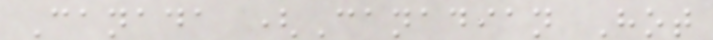Canada (Canadian Hot
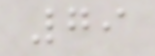79
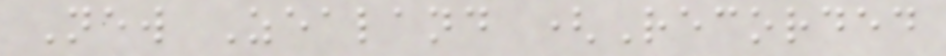New Zealand (Recorded
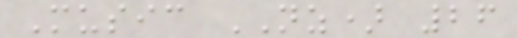Music NZ) 26
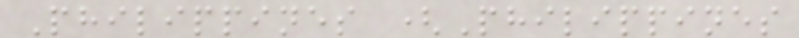Philippines (Philippines
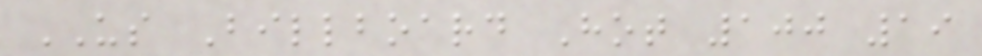US Billboard Hot 100 19
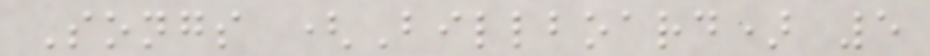Songs (Billboard) 5
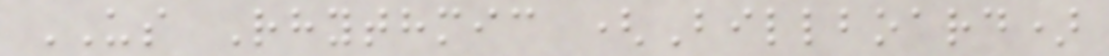US Rhythmic (Billboard)
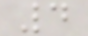4
